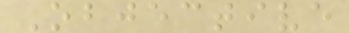Objective
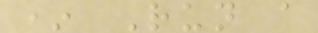* Run a
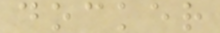docker
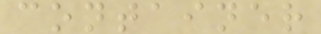container
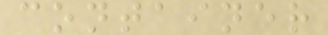container
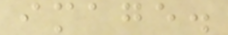image.
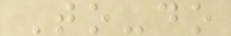To-do
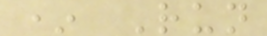* Run
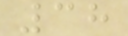38
